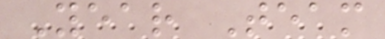Year Team
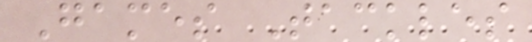Games Tackles
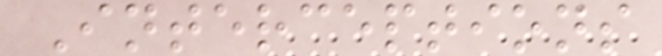Interceptions
